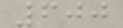600
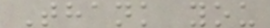Thank you
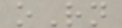oRn
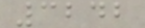3242
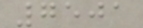7501
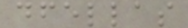dfellas
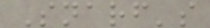Snarf's
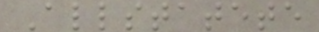Allstatete
